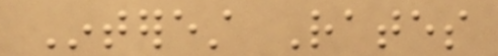Interest Rates
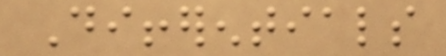Differentials
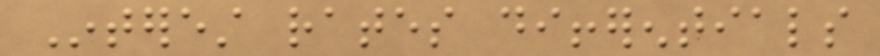Interest rates differentials
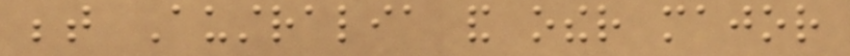between Australia and other major
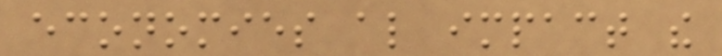economies also impact the
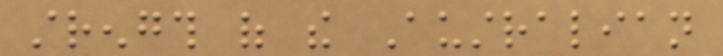strength of the Australian
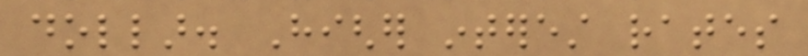dollar. Higher interest rates
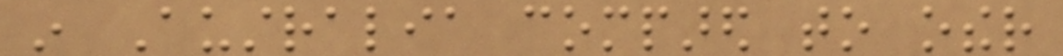in Australia compared to other
